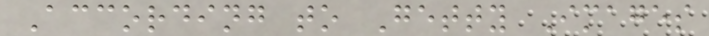According to Getty Images
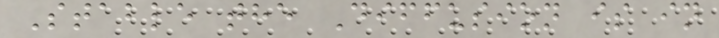Stable the Diffusion is in
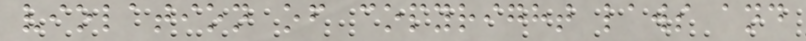violation of copyright laws and
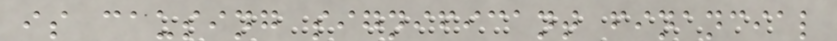is causing significant financial
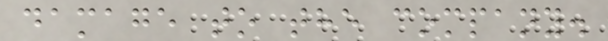damage to the company.
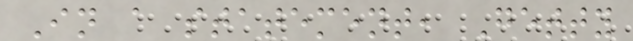In a statement, Getty
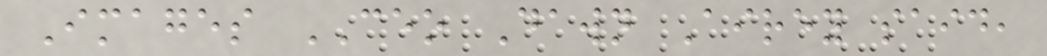Images CEO Dawn Airey said,
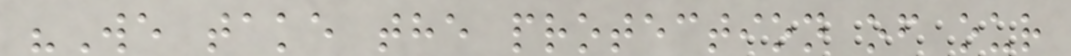"We take the protection of our
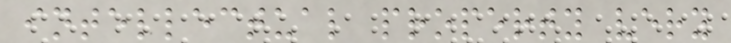intellectual property very
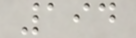194
